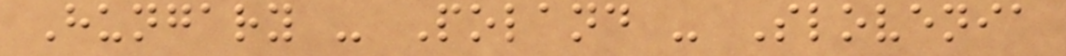Hungary - Poland - Slovenia
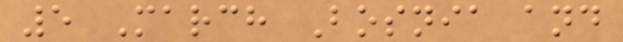5 March Bosnia and
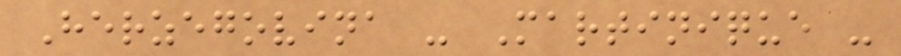Herzegovina - Martinique -
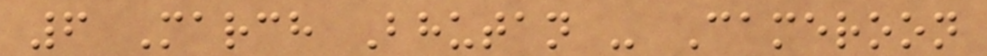6 March Bhutan - Cameroon
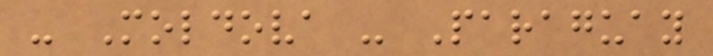- Moldova - Paraguay
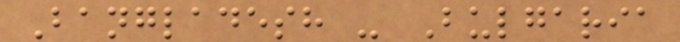Bangladesh - Bulgaria
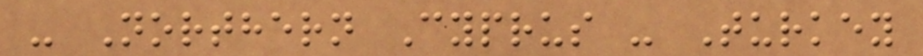- Northern Cyprus - Turkey
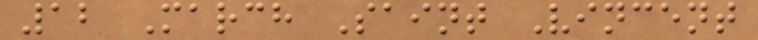12 March Saint Vincent
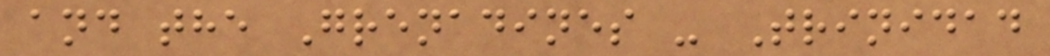and the Grenadines - Trinidad
